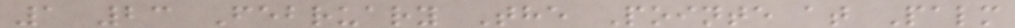1 23 February The Pointe at Palm
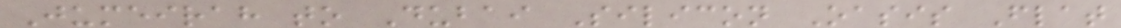Jumeirah to Dubai Silicon Oasis Flat
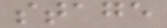stage
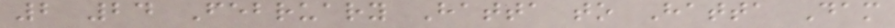2 24 February Hatta to Hatta Dam
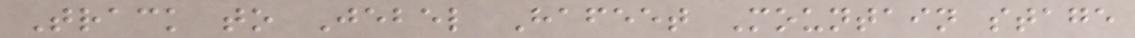Track to Jebel Hafeet Mountain stage
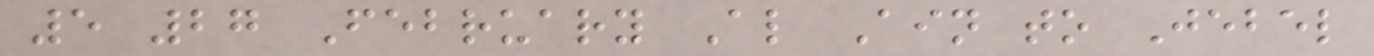5 27 February Al Ain to Jebel
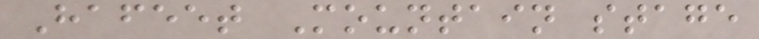Hafeet Mountain stage
